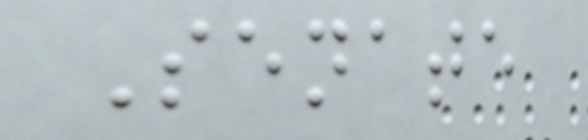Senate
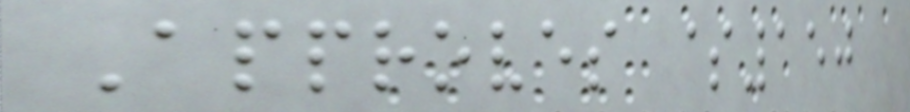Approves $150
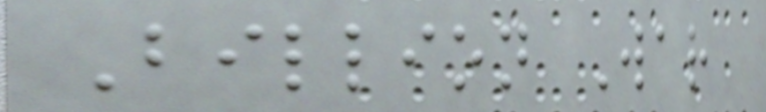Billion War
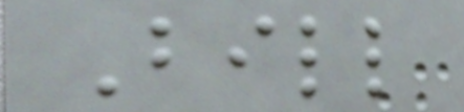Bill
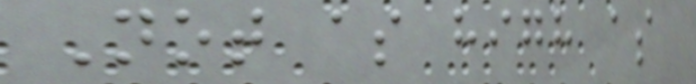Not as high as
